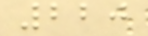220
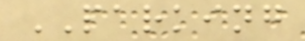PARKING
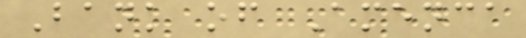Bank of Amenca
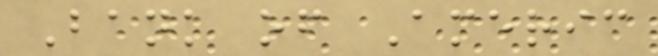Bank of Americ
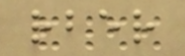rber
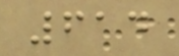614
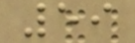59
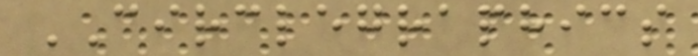CIRCLEGRAPHICS
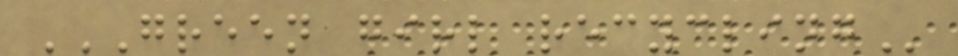GREEN GIRL RECYCLING
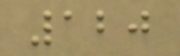120
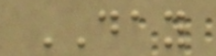DAY
